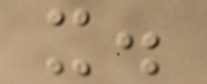it.
